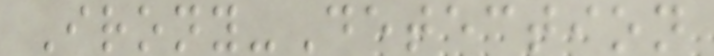Irony-Detection
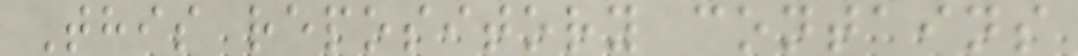This repository contains
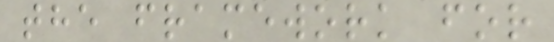the framework for
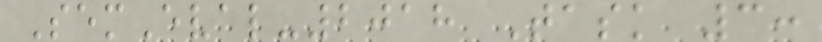SemEval-2018 Task 3:
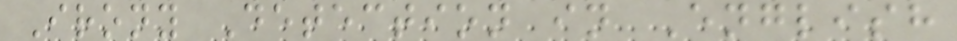Irony Detection in English
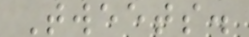Tweets.
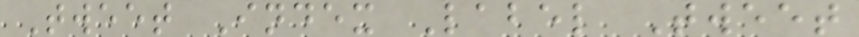Tweet Index Label Tweet
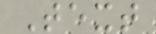Text
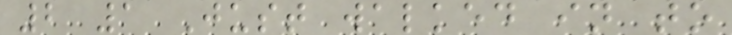2 1 Just walked in to
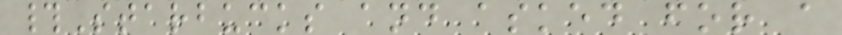#Starbucks and asked for a
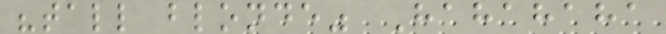"tall blonde" Hahahaha
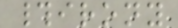#irony
